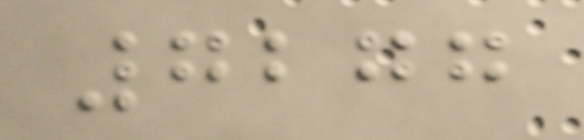7277
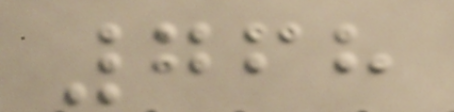768
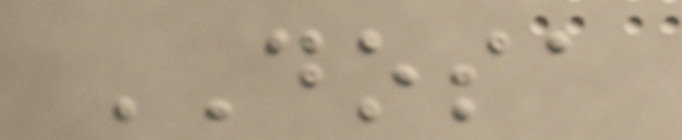DOSA
